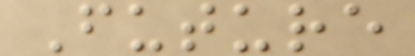Future
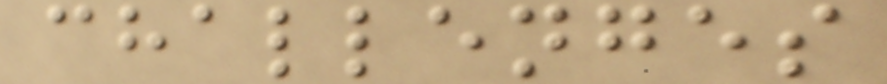challenges
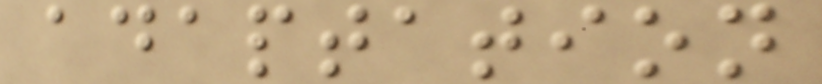adaptation
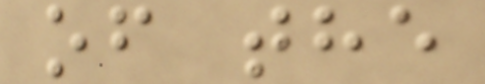of the
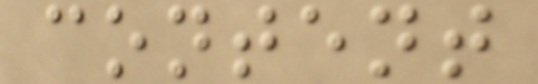content
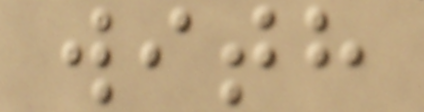with
